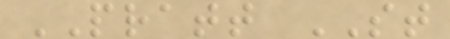PRATT ST
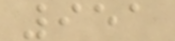951
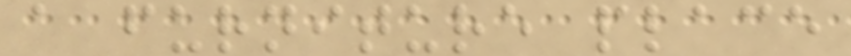a furniture place
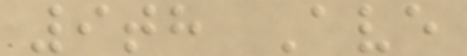9th Ave
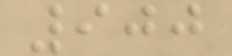900
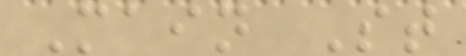Main St
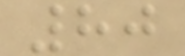80
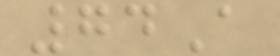74A
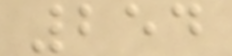254
